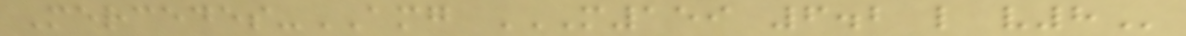Mercedes-AMG M159 6.2 L V8
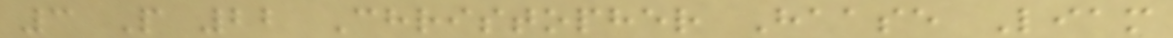3 P 22 Christopher Haase Liam
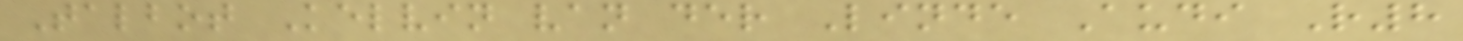Talbot Kelvin van der Linde Audi R8
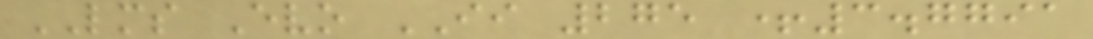LMS Evo II 275 +3.7791
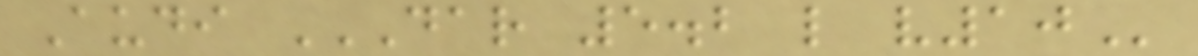Audi DAR 5.2 L V10
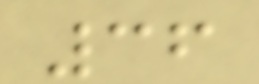36
